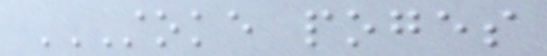STOKE POGES
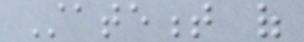Statement of
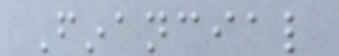Financial
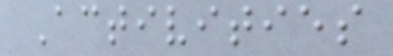Activities
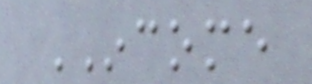INCOME
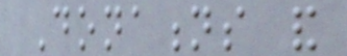Donations and
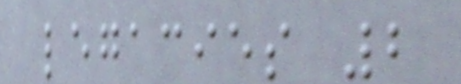legacies 2
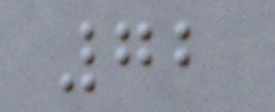72
